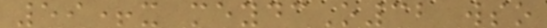59+x meydcO32 wso
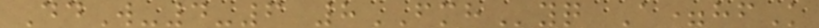DdW-4-6 8FMHyq A=hfK
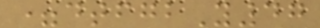=dtfgbY47
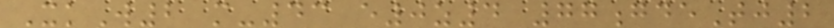XkW2 m-43 e0z4 77gdeTj2
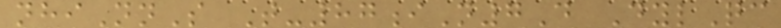nhiNnS T-87iN7D DylQc
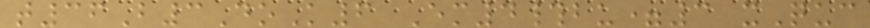t36B3DoK6 Em4#bu=3 xQuc
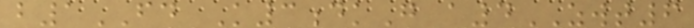b1FD K3dkG a4ZWT6
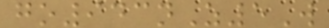go943nZ5W
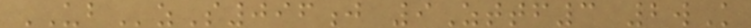UBzS096j 9Zttf3 2wK
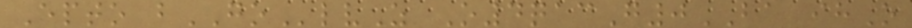Epto bGOlvZ O4qacG0BA ihO
